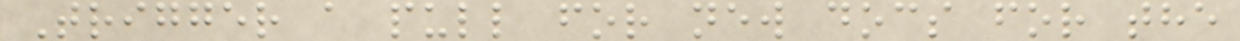Trigger a pull for new docs for the
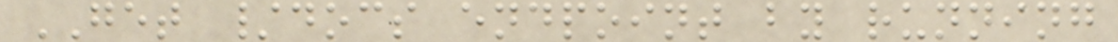GET /docs endpoint by running
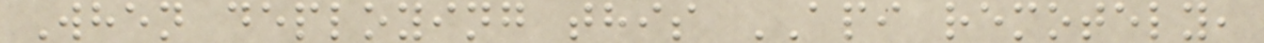When deploying this API remotely,
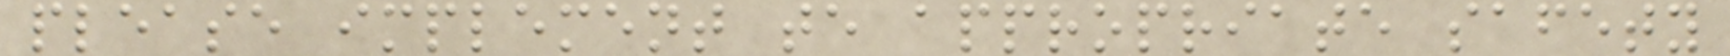please implement te appropriate safety
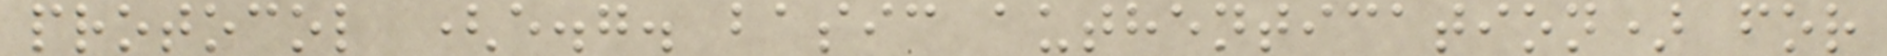protocol (e.g. basic authentication) for
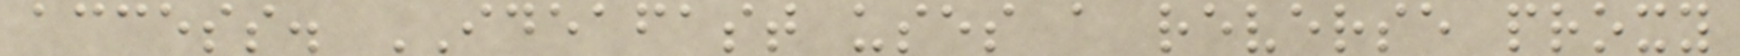access. IDEAFAST uses a reverse proxy
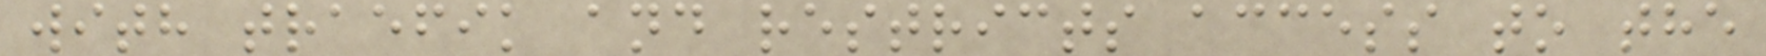with traefik and restricts access to the
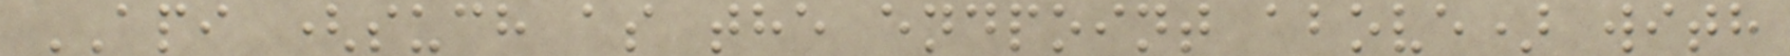API (such as the endpoint above) with
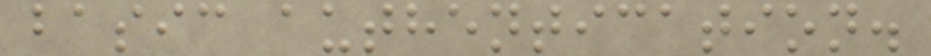basic authentication.
